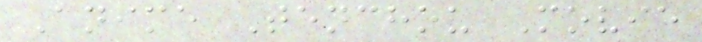Anime Tenchou Movie
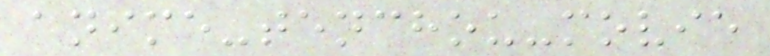anime-tenchou-movie
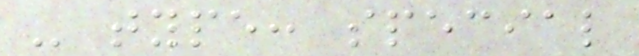- type: special
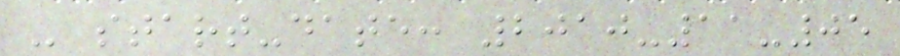- start-date: 2010-11-05
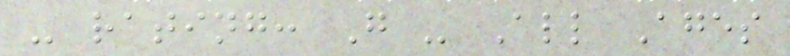- rating: G - All Ages
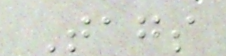Tags
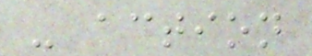- action
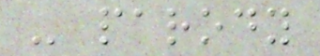- parody
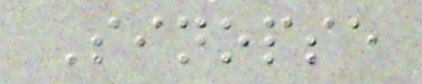Sinopse
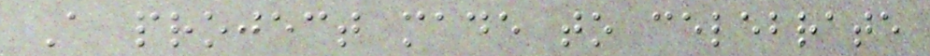A project made to celebrate
